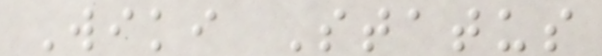Wiki Status
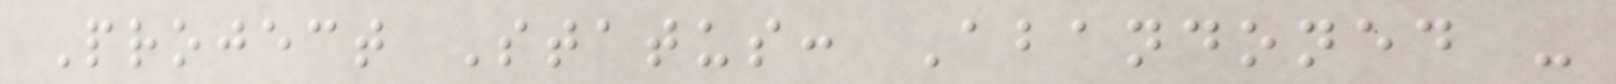Project Status: Abandoned -
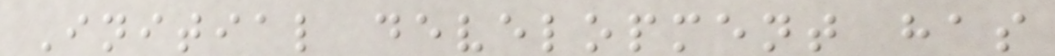Initial development has
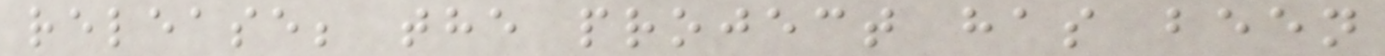release; the project has been
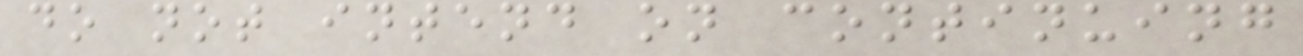do not intend on continuing
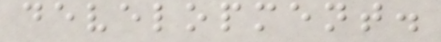development.
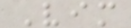Vim
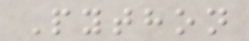Python
